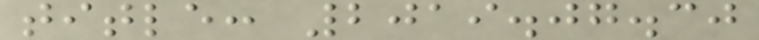title: 2019.07.30
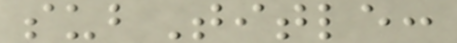subTitle:
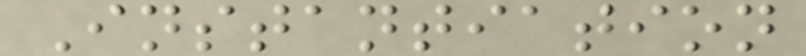Instantiation
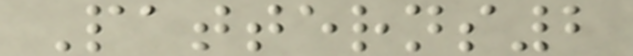Patterns2
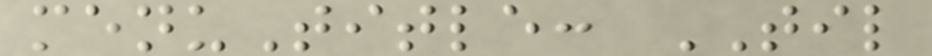menuTitle: TIL
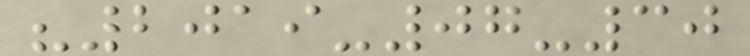"2019-07-30
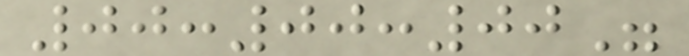00:00:00"
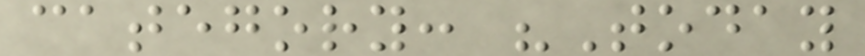category: "Today
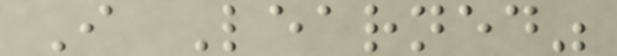I Learned"
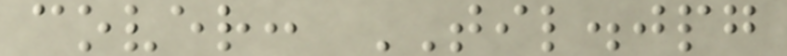cover: TIL.jpg
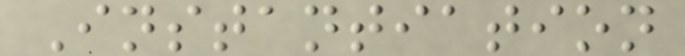Instantiation
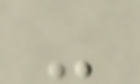-
